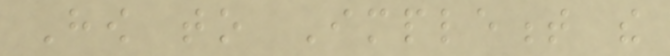How to Implement the
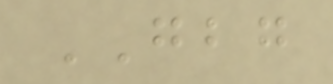GBG
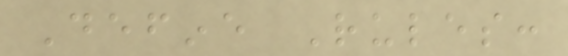Define Rules:
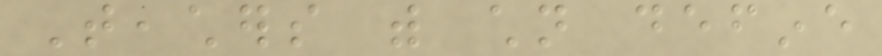Teachers with children define
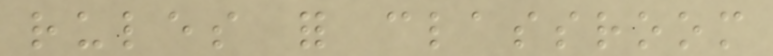rules for classroom
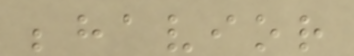behavior
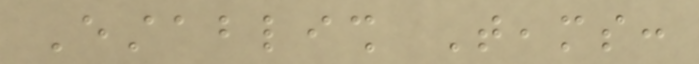Establish Teams:
